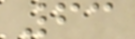63
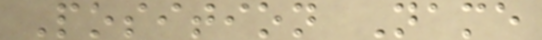Position Name
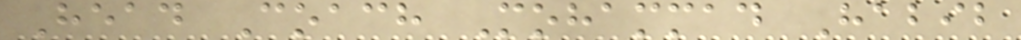Head Coach Mohammad Habib
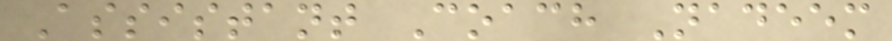Assistant Coach Nadeem
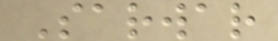Sarwar
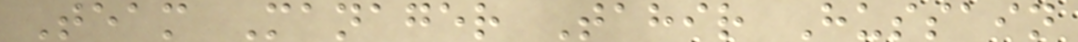Team Manager Tahir Hussain
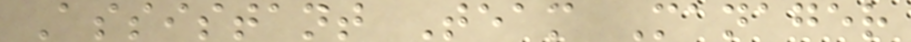Assistant Team Manager
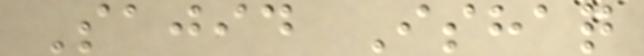Sajid Ishaq
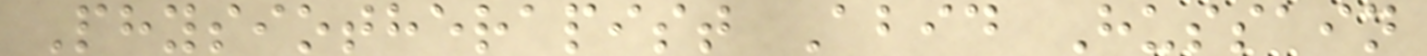Physiotherapist Abid Hussain
